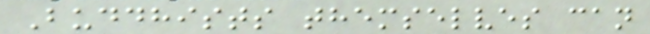Buddhists themselves can
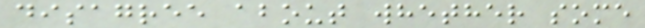disagree about whether some
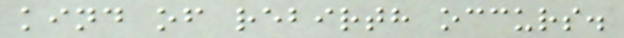kind of rebirth occurs.
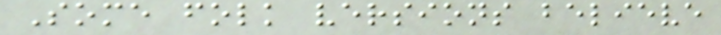Some folk versions believe
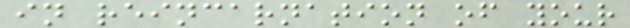in reincarnation of your
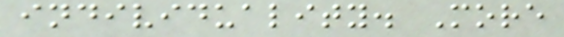individuality. More
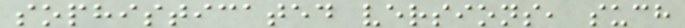sophisticated versions, such
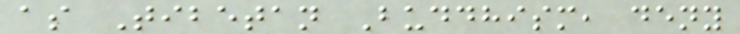as Tibetan Buddhism, deny
